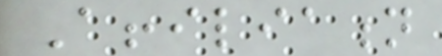Affiliation
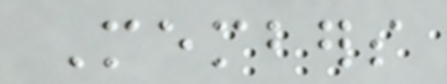Members
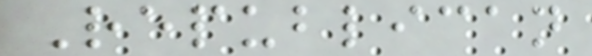Republican
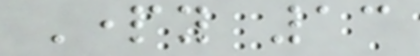Party 13
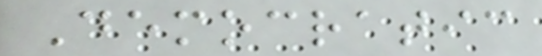Democratic
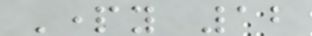Party 12
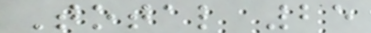Total 25
